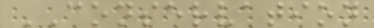CONSERVATION
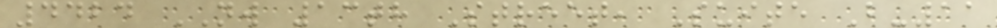4424 NW 13th Street, Suite B-11
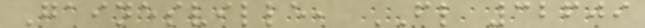Gainesville, FL 32609
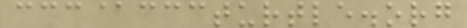ccc@cccturtle.org
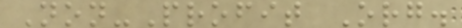Non-Profit Org.
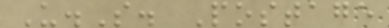U.S. Postage
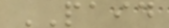PAID
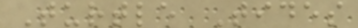Turtle Tides
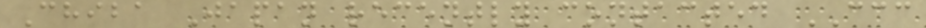Chiba Japan recently contacted CCC
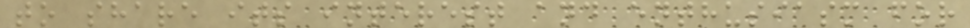to share its interest and enthusiasm for
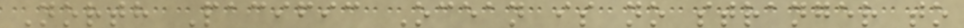North Pacific Ocean is no stranger to
